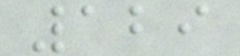129
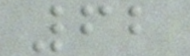62
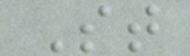St
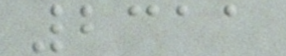2311
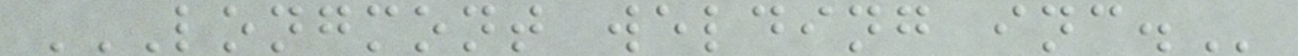LONGMONT WELDING INC.
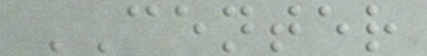CENTER
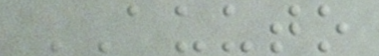AUUTO
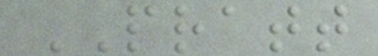PRATT
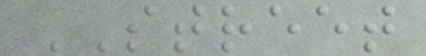STREET
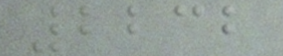2232
